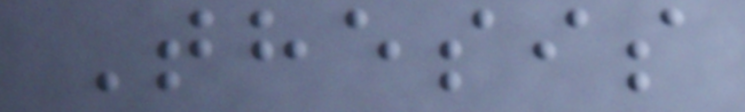Thesis
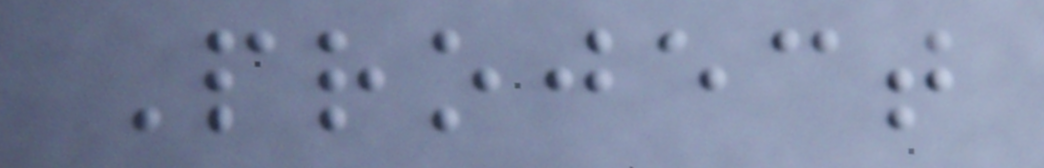Project
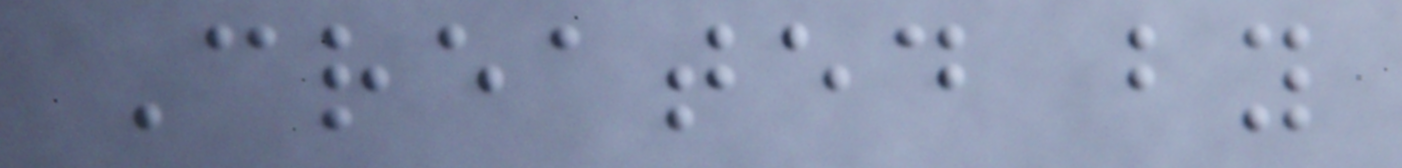Created by
